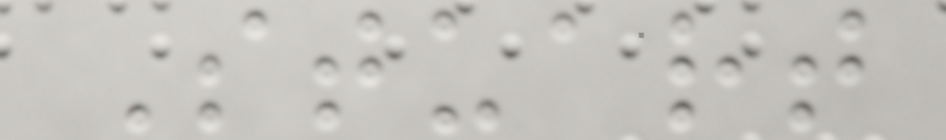Stuart
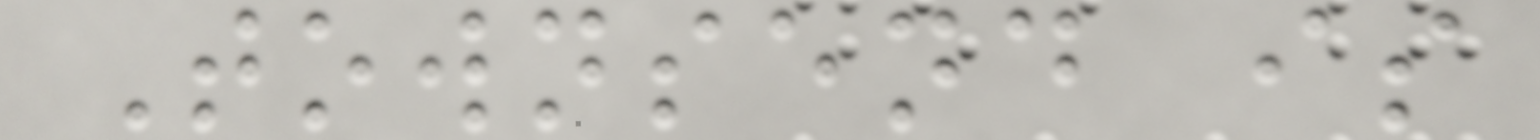Townsend is
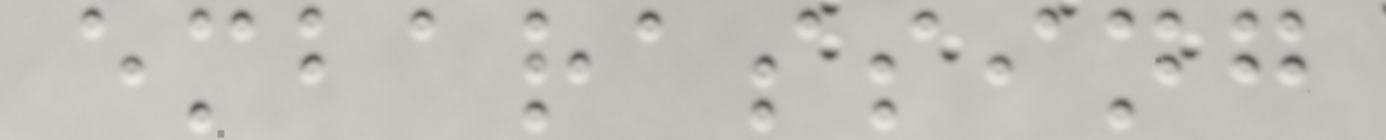embarassing
